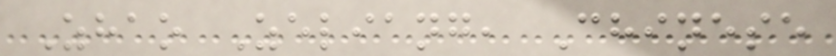Zhao Zeliang, Chinese
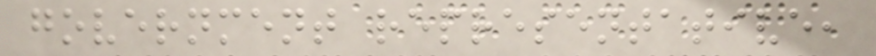government representative,
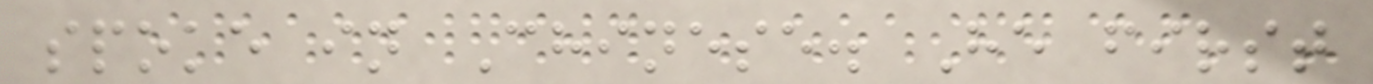spoke in Chinese. He first
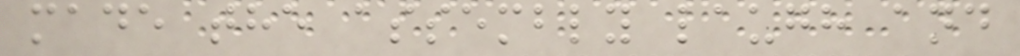made the assembly laugh and
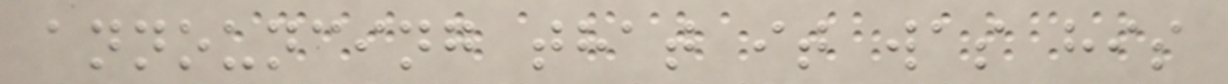announcing that it was his
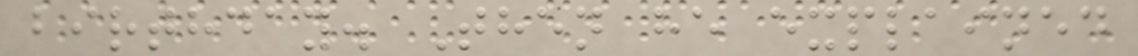birthday. Then he explained
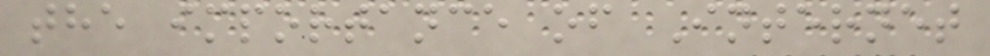the importance of Internet
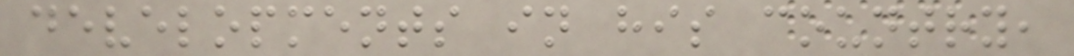developments in his country,
